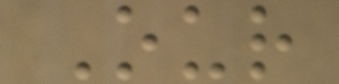Our
